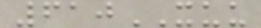610XUU
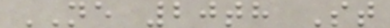NE 20th St
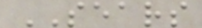SEARS
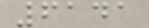6141
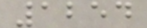1254
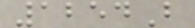1254B
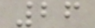26
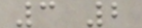3 2
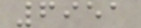6951
